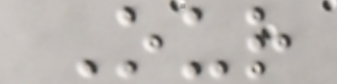Our
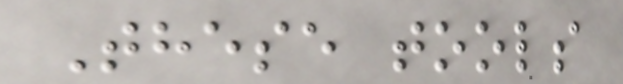These tools
